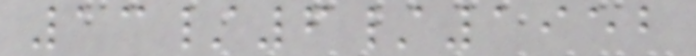13/6/1952
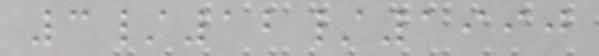3/12/1990
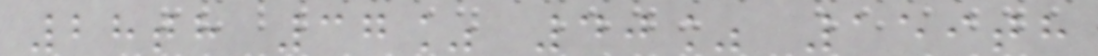28th 37% 40% 159th
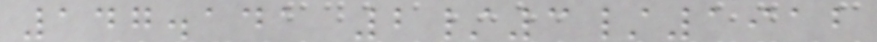147.141 2/3/1912
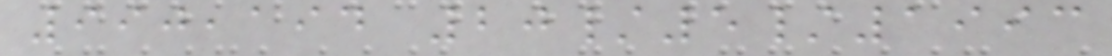990,194 20/5/1993
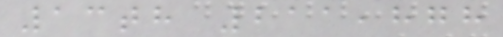13th 211,878
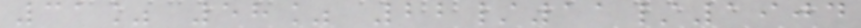31% 58% 22/11/1904
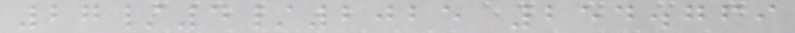27/4/2025 254.769
